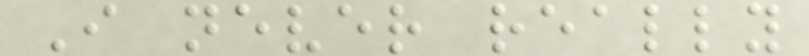I never really
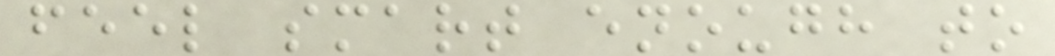feel smart enough to
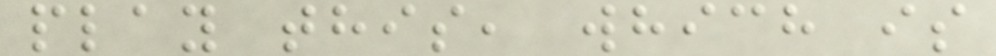play this, which is
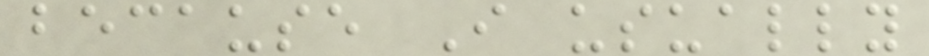because I usually
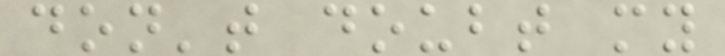don't doubt my
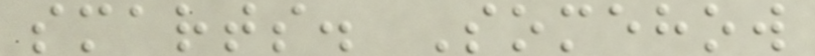smarts. Somehow
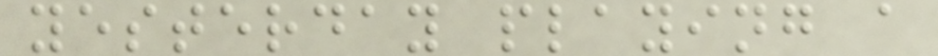yesterday playing a
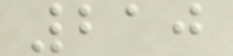210
